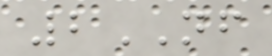2NF
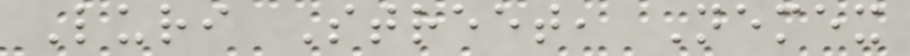Luri Street, Nemex
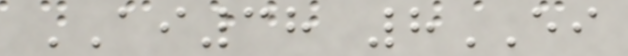AI38 8EI
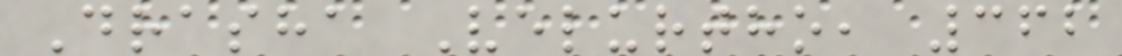Drasha Velurtho, 362
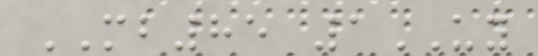MB85 1UY
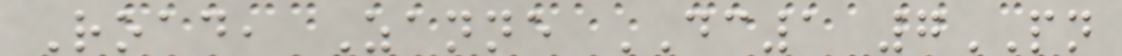Road, Zanne DC1 7PN
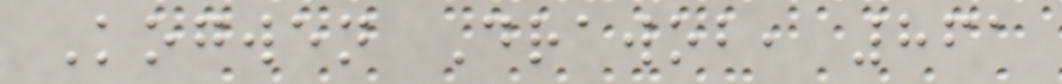Kogwen Drawob, 861
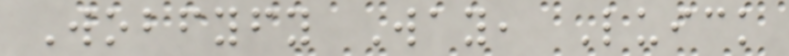Wobfyfy Way, Luick
